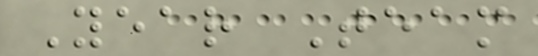Year Team
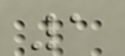1
